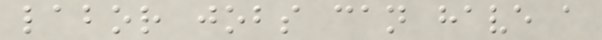labor jobs can have a
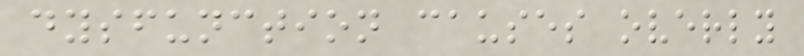dysfunction causes overly
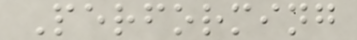Performing
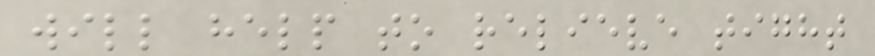will help to relieve tight
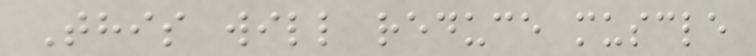This will reduce muscle
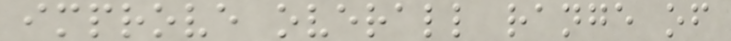improve overall range of
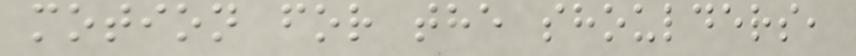motion for the shoulders,
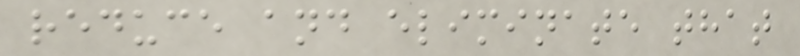reduce and eliminate that
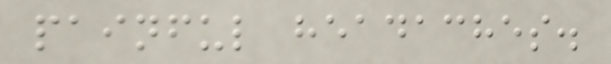painful headaches.
